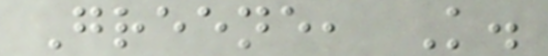Greene, K.
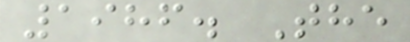1986. The
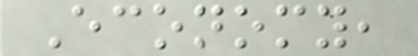Economy,
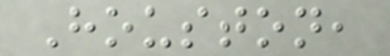Houston,
